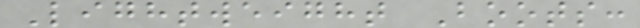Lightweight Boots:
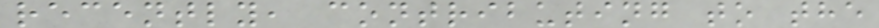recently, contributing to the
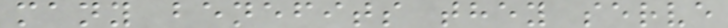many benefits they serve
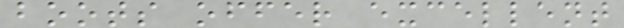boots offer excellent
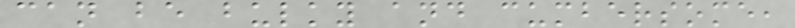can be bulky and cumbersome,
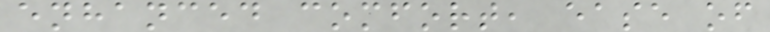enhanced comfort, ease of
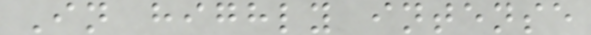In highly intense
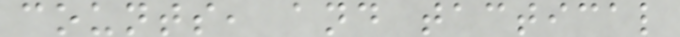counts, and tactical
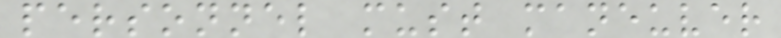personnel must maneuver
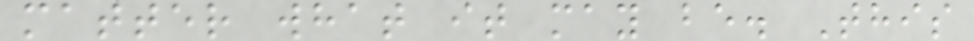matter what it may be. This
